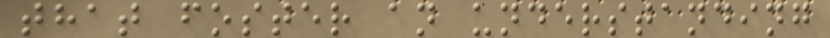that foster an understanding
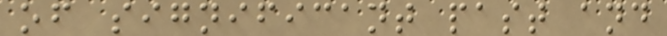of significant past and
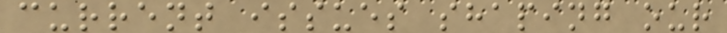current issues shaping our
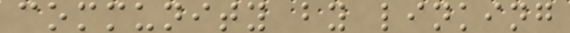community by linking
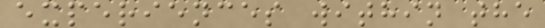experiences within the
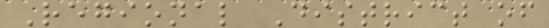Regional District of
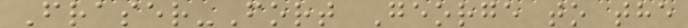Fraser-Fort George to the
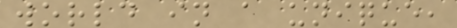world in a unique,
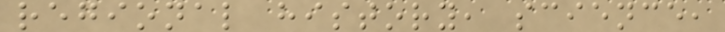regional history, science,
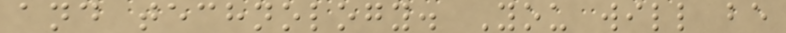and technology. You will be
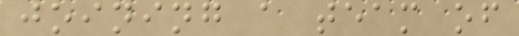joining a team of
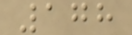178
